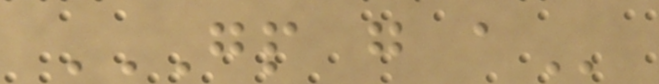GP G A
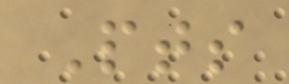Pts
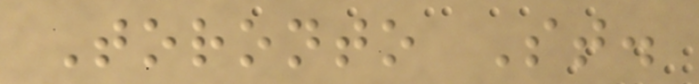Toronto St.
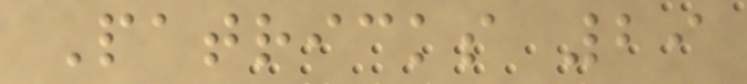Patricks 29
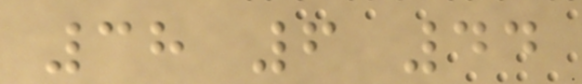38 6 44
